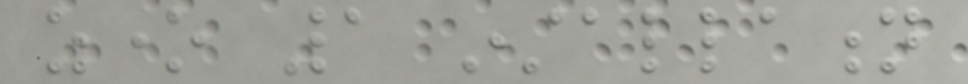zone 1 installation
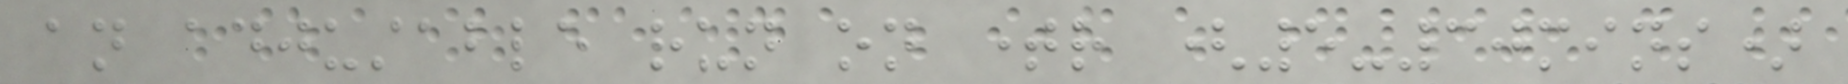an adjustable run on timer (5-30mins)
